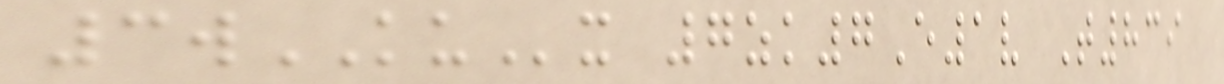3wKUx 7zk7E1v T839
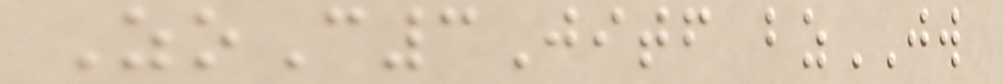ZoC3Jitf bzJW
